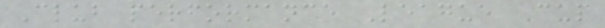Club performance League Cup
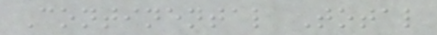Continental Total
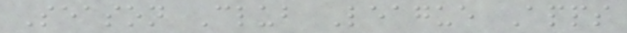Season Club League Apps
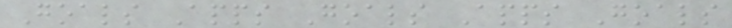Goals Apps Goals Apps Goals
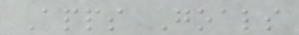Apps Goals
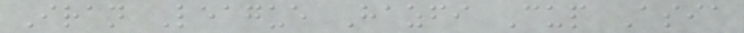Iran League Hazfi Cup Asia
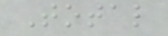Total
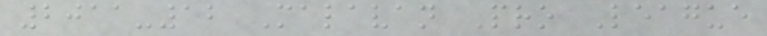2011-12 Malavan Pro League
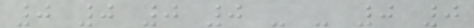0 0 0 0 - - 0 0
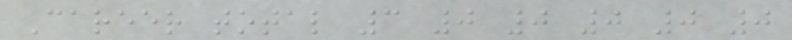Career total 3 0 0 0 0 0
